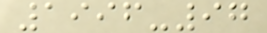1996-97
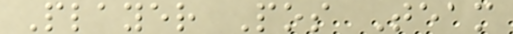Player Pos Team
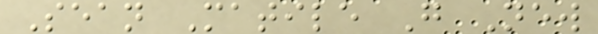Sean Matile G New
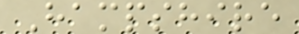Hampshire
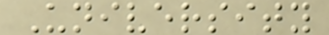University
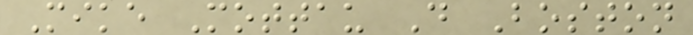Mike Mottau D Boston
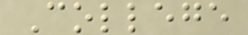College
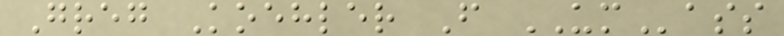Greg Koehler F UMass
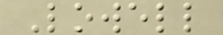Lowell
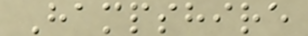Hampshire
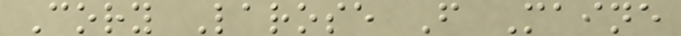Cory Larose F Maine
